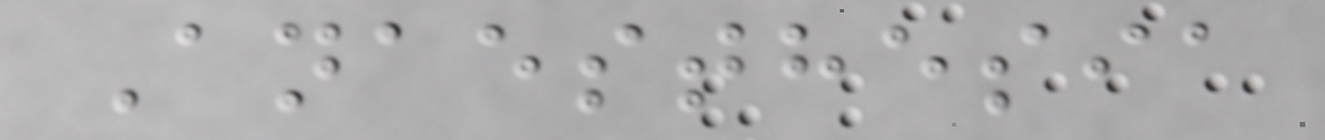Anaesthesia
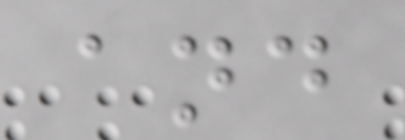and
